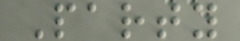Party
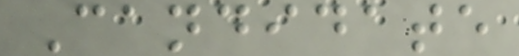Candidate
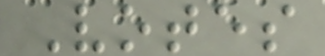Votes
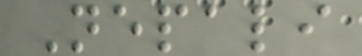Nepali
